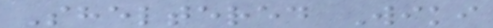Sheltered Wiki
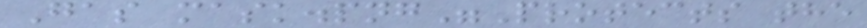Gas mask.png"Protects the
